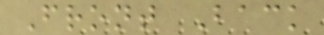Front Back
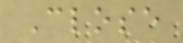Close
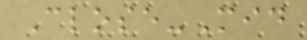Close-Mid
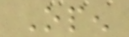Open
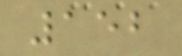152
